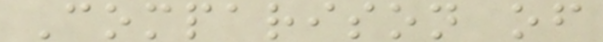Comparison of
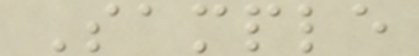Sample
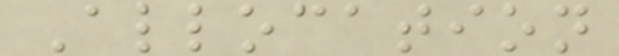Allocation
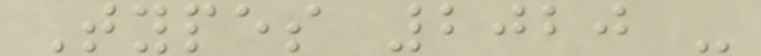Types 2020 -
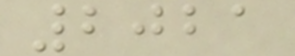2021
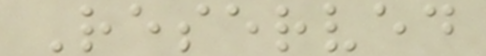Reserved
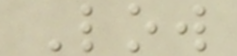Low
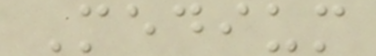Medium
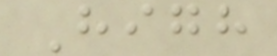High
